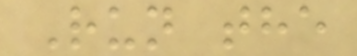Run the
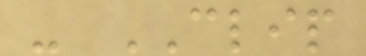- CLIP
